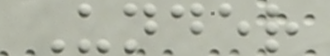Under
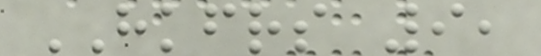HKFRS 9,
